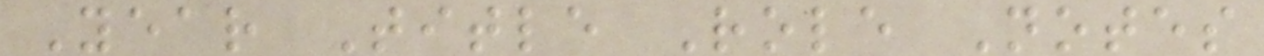Year Title Role Notes
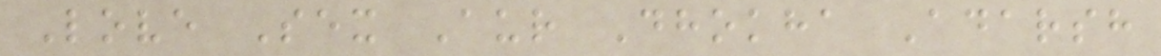Love Sex Aur Dhokha Adarsh
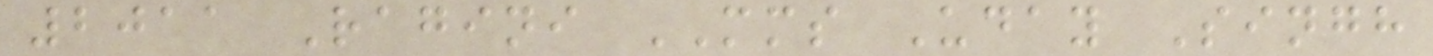2011 Ragini MMS Uday Singh
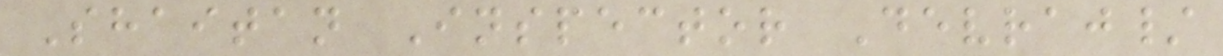Shaitan Inspector Devraj/
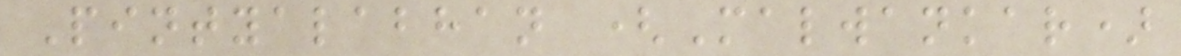Pintyalabhan (Malwankar)
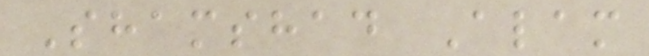Shamshad Alam
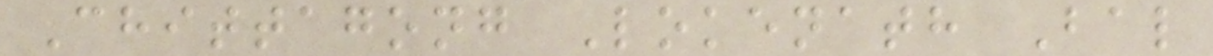Chittagong Lokenath Bal
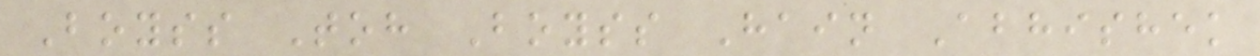Boyss Toh Boyss Hain Abhishek
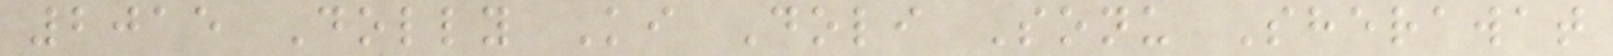2015 Dolly Ki Doli Sonu Sherawat
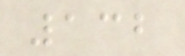132
